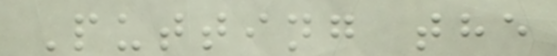Putting the
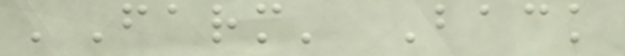'Farm' Back
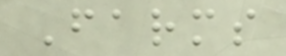Farms
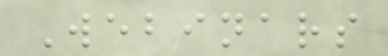Webinars
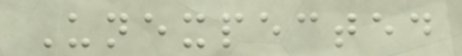Unexpected
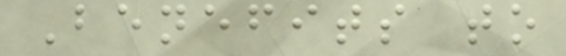Benefits to
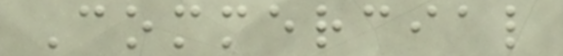Commercial
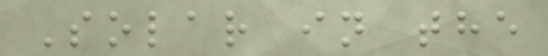Solar in the
